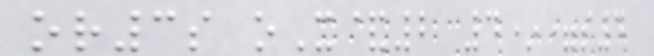or3s oX&2 4*=s4
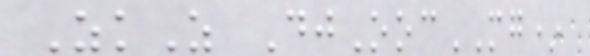ZkZ DjOocMG*
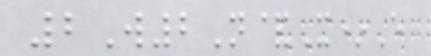2W2N&X*E
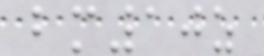bm10z
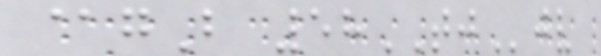@gB 58TJjv
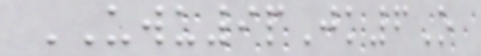UWU9pJk6O
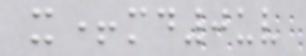x+md0uv
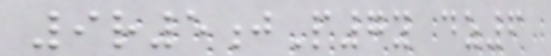9r5jP7y dz6
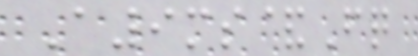A9ms&Fq
